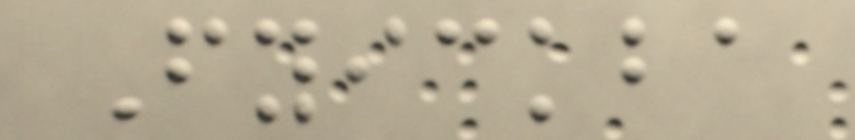Fyickba
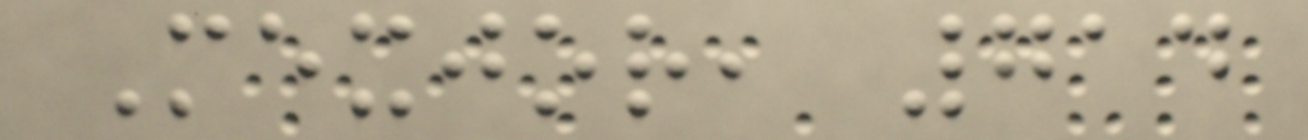Mexjor, 714
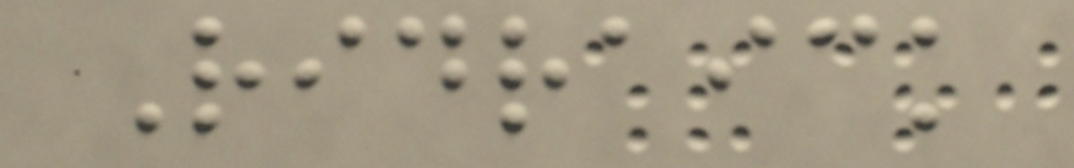Ridraick
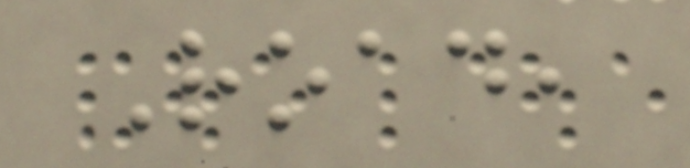Road,
